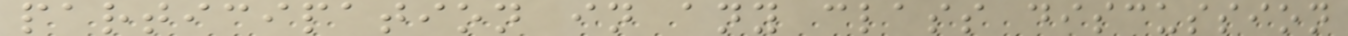participation in any class discussion
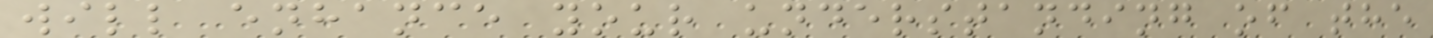will enhance your understanding of the
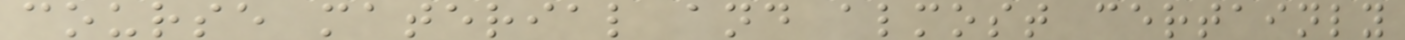course material and almost certainly
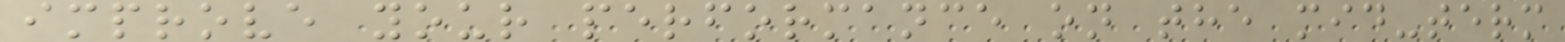improve your performance on the mid-term
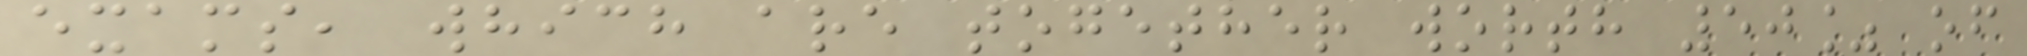exams, which are together worth 50% of
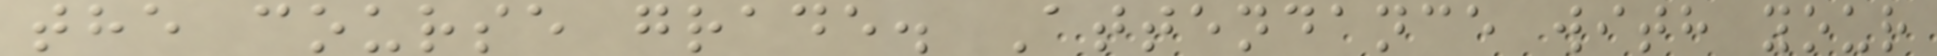the course grade. Attendance with your
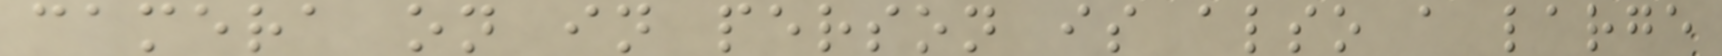camera on in person is also a large
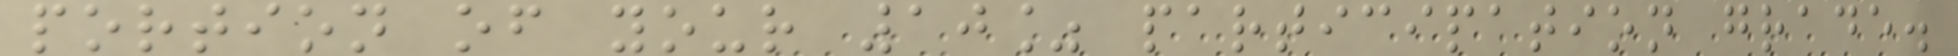portion of your 10% participation grade.
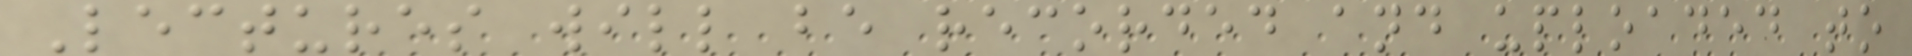Lectures will be recorded and uploaded to
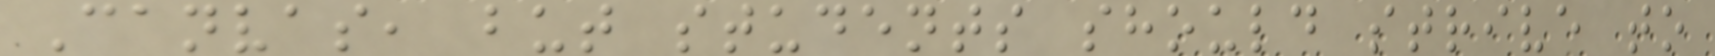Canvas, but students should strive to
